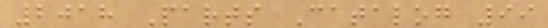2018 Parts Catalog 99
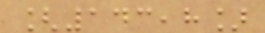[143,8]
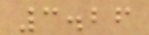3.26
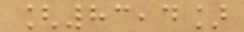[83,4]
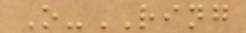O-RING
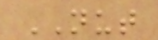NUT
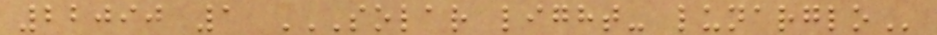22090 1 SOLAR LIGHT- LUNARGLO
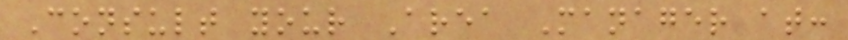Consult your Area Manager at:
